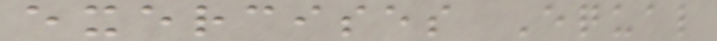exercises Equal
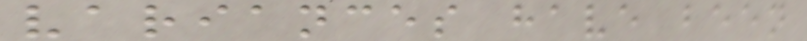variances have been
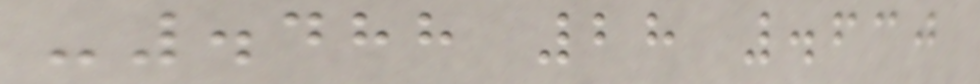-.488 28 .630
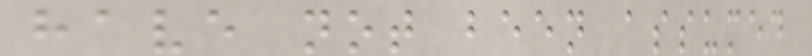have not been assumed
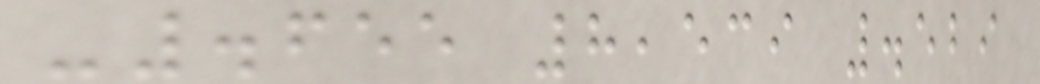-.655 8,539 .529
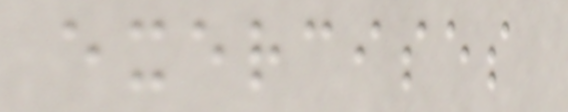exercises
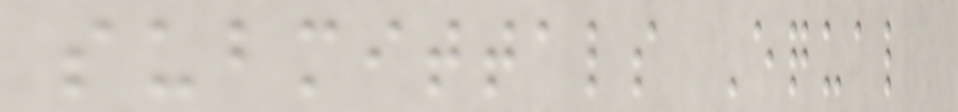submittals Equal
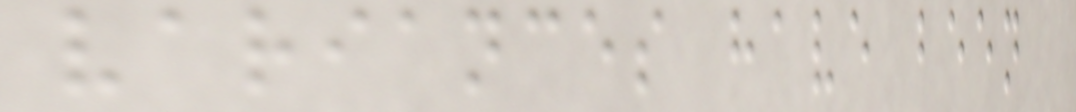variances have been
